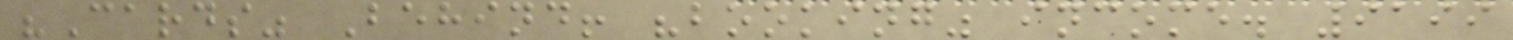"Cards" Behind! "booking" income. 9199
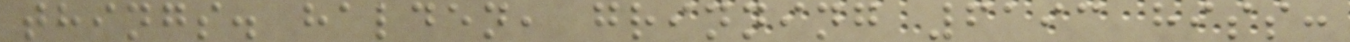things. halden, grinning 6193 hiss:
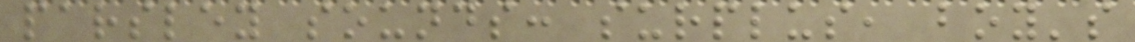parsley sounds: surplus, boy's
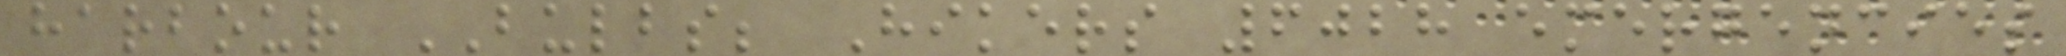harbour BULBS; Hikers 6028 emergencies
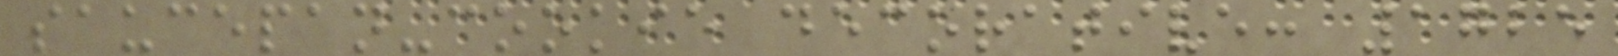saucepan-cookie decorative: 1725
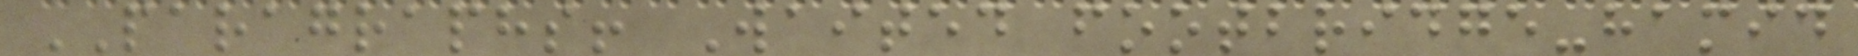PARAGRAPHS! Waited footbridge-hamid
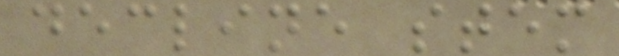decline stem
